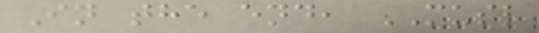In the end, MUSL
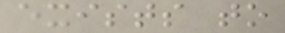exists to
